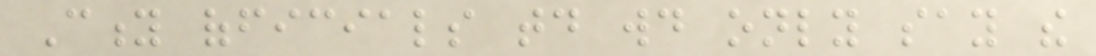City officials today would only say the
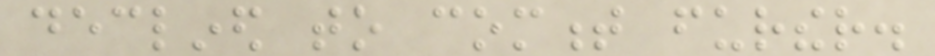declined to comment further.
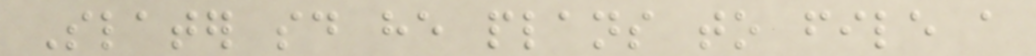Slater said he plans to file a
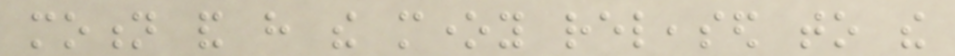motion and have the money released to the
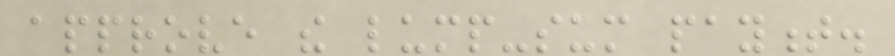approve the lump-sum payment.
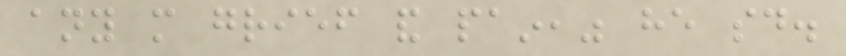any more grief and pain," he said.
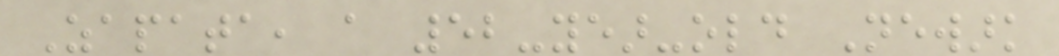Zapata, a 52-year-old Newark
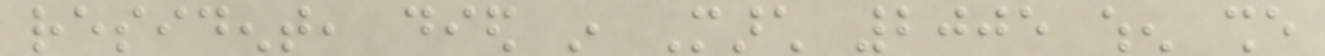resident, died in March 2005 when she
